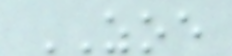ZOE
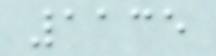1135
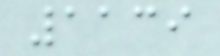1139
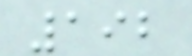192
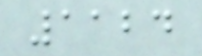1124
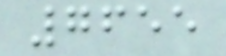7655
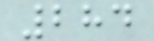284
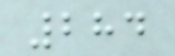284
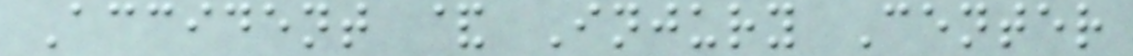Accident & Injury Center
